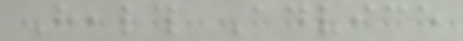Health Advice
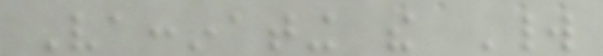Vaccinating the World
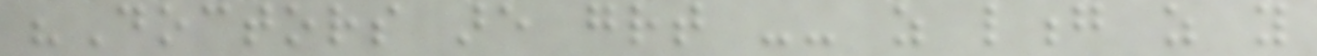"Doctors are great -- as long as you
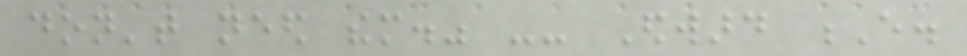don't need them." -- Edward E.
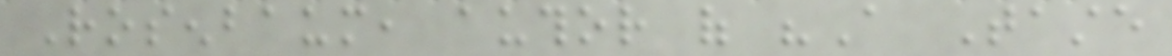Rosenbaum, author of "A Taste
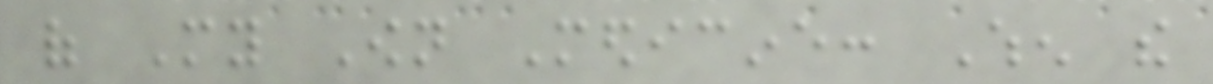of My Own Medicine: When the
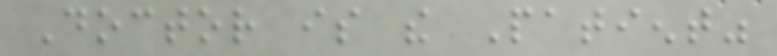Doctor is the Patient"
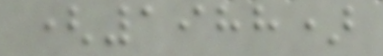(1988)
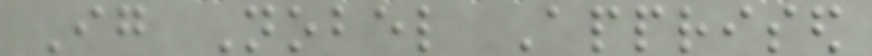Ig Nobel Apprised
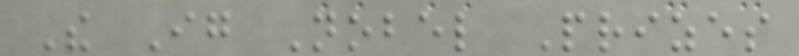The Ig Nobel Prizes
